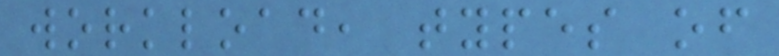workload, types of
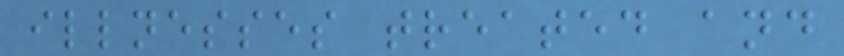illnesses treated and
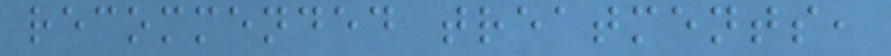recommended treatments,
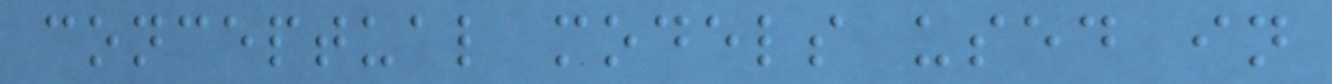conceptual models used in
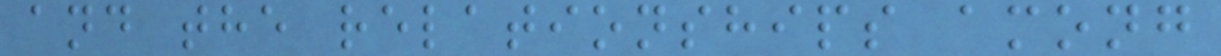and the relationships among
